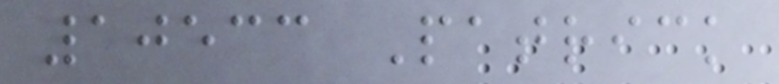10533 Patrick
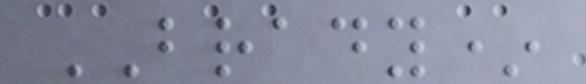BRADY*
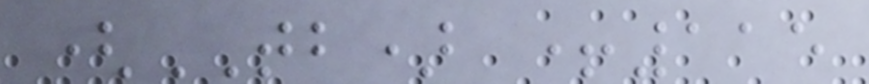(TB) +115
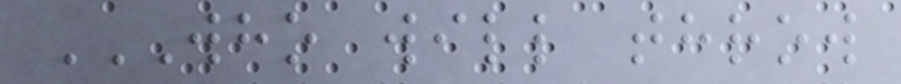WHO WILL THROW
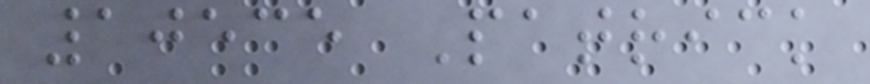10535 Patrick
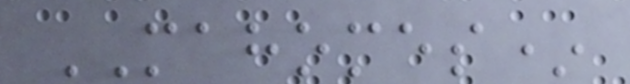MAHOMES*
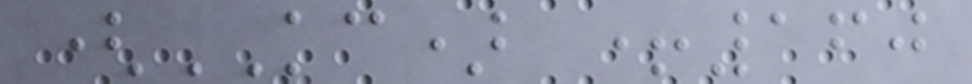(KC) +160
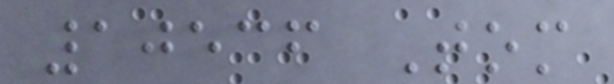10536 Tom
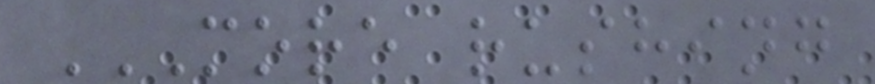MORE RUSHING
